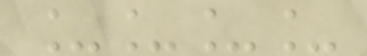____
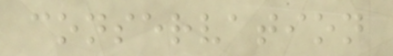conservation
